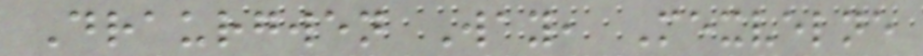Draurgwen Way, Mexvelne
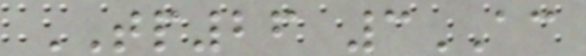TP26 3AC
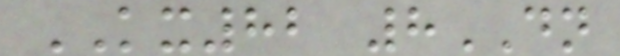KX82 8DN
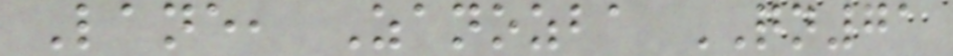Lane, Zanozba QN71
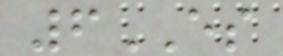6ES
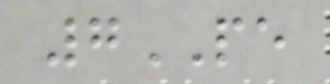7PE
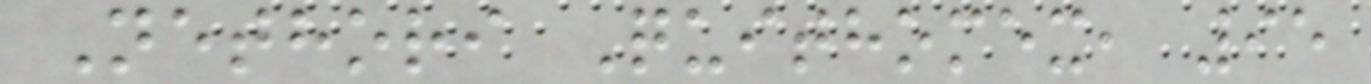Nethori Quithomex, 95
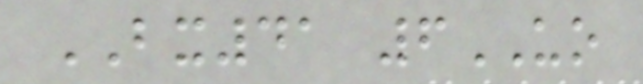BX41 6UO
